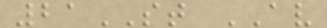21ST AV
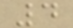4
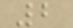2
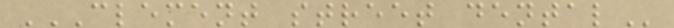CLEMENT STREET DENTAL
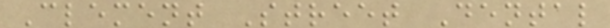Clement Street Dental
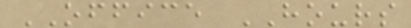OFFICE HOURS
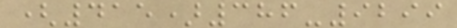(415)386-9299
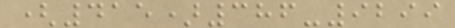(415)386-9299
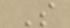S
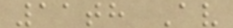11th Av
